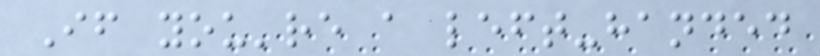If you're a left-handed
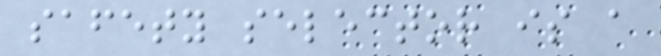safety selector is a
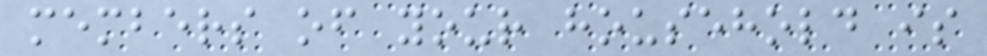members of your household is
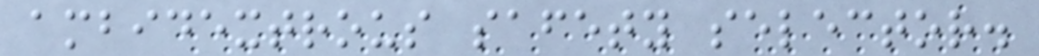ambidextrous safety selector.
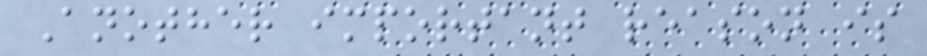Another important reason is
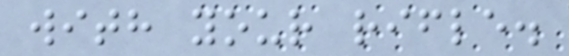with your rifle.
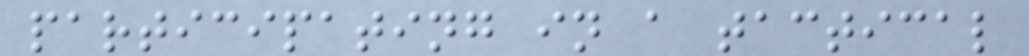participating in a tactical
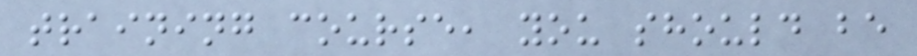training course, you should be
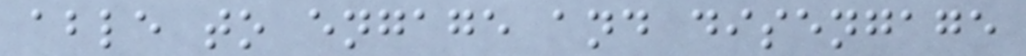able to engage and disengage
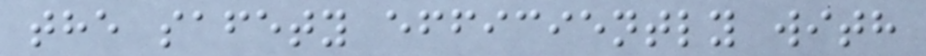the safety efficiently with
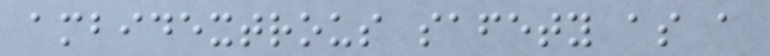ambidextrous safety as a
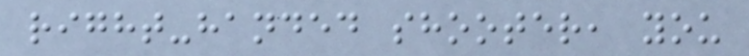right-handed shooter, you
